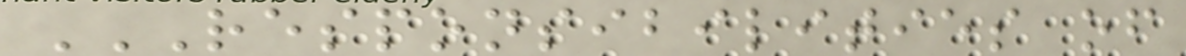RESPONSIBILITIES OF
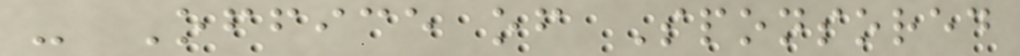- Office of Sponsored
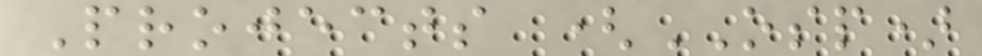Projects (OSP)
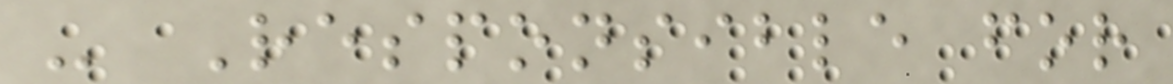- Responsible for
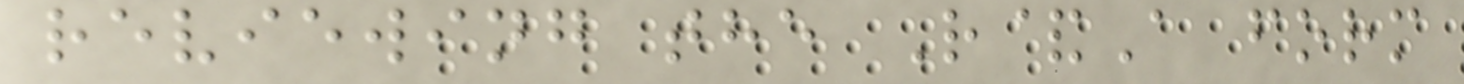reviewing the R&A form
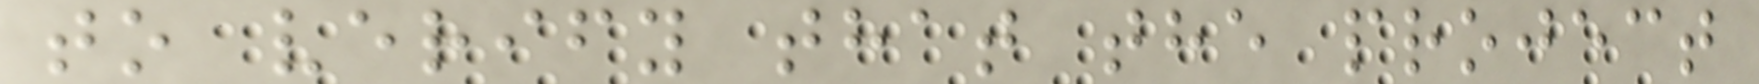to verify that the project
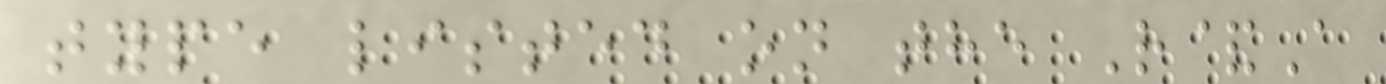type listed on the R&A
